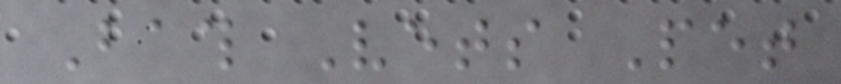Bath Vets Pet
